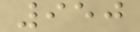950
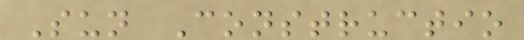Sun Constructio
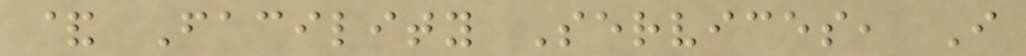& Facility Services, I
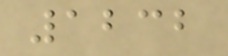1232
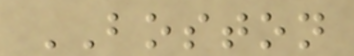BOSTON
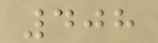408
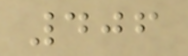406
